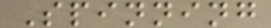Spinning
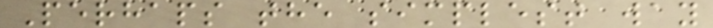Perhaps the simplest way
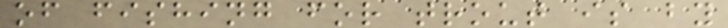of fishing for trout is by
